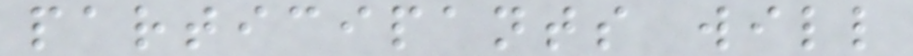participants will
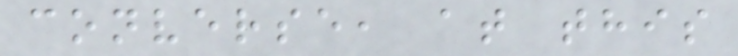converse, at this
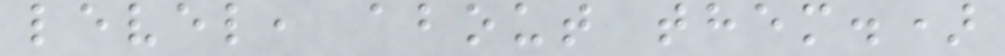level, about them.)
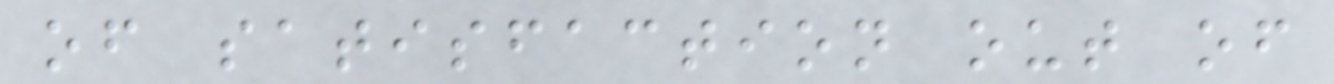of satisfaction out of
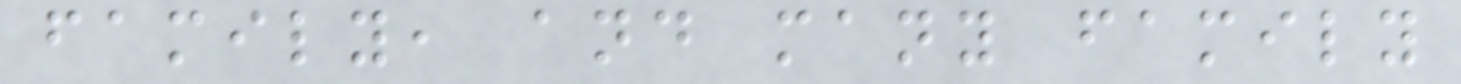family, and many family
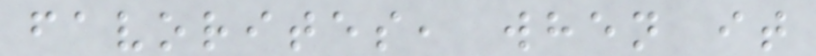favorites, when it
